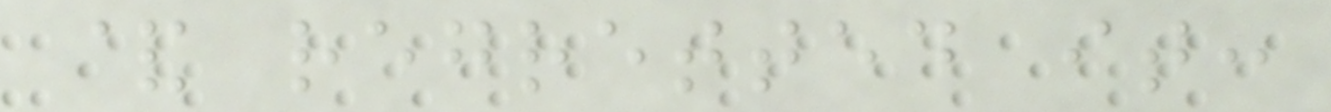& regretted it:
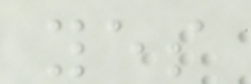yes
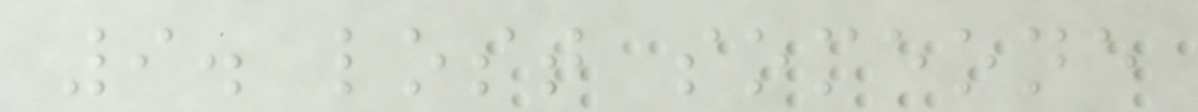9. lost someone
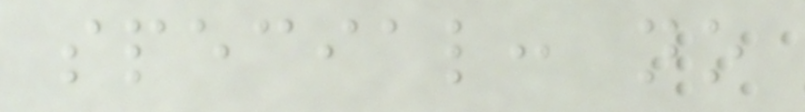special: no
